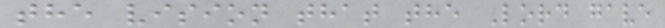the vision that the Lord gave
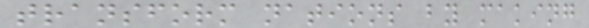transform nations by making
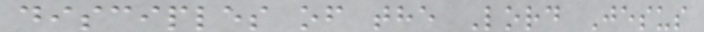disciples of the Lord Jesus
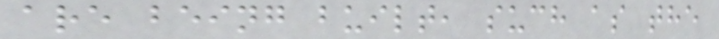are being built, such as the
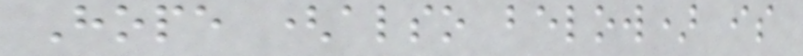Hope (also below) is
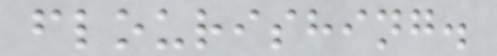flourishing.
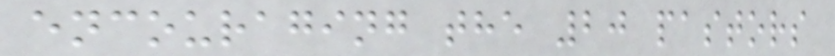encouraging the 20 pastors
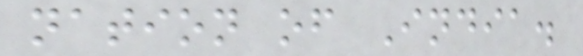nation of India.
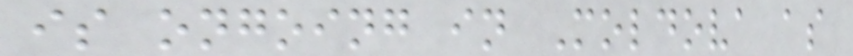is ongoing in Moldova as
